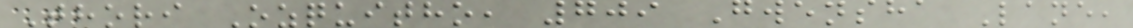Thori Ozquitho, 709 Gwensha Lane,
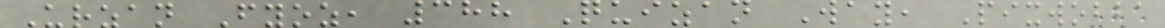Urzan Fyoz, 388 Quizan Way, Pixwobba
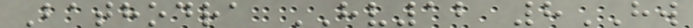Bathodra HV12 8HW
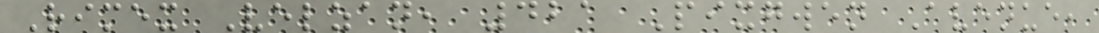Rimex Velzan, 421 Pixgwen Avenue,
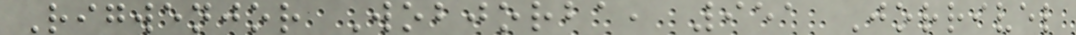Rigwenjor Wobjorba, 951 Jorrivel
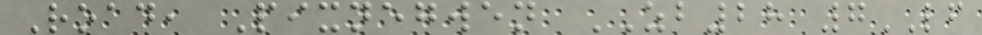Road, Pixnegwen ZB28 7LF
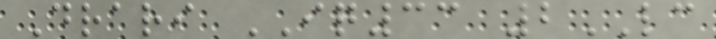Drari IQ33 2LC
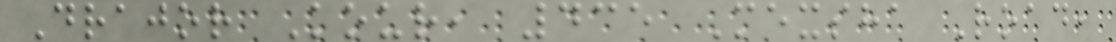Drajor Kour, 435 Mexsha Road,
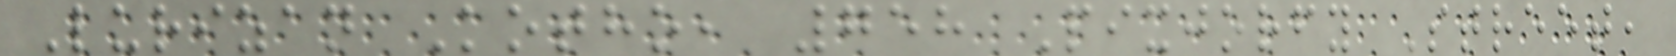Lurizan Kotho, 758 Pixjorfy Street,
